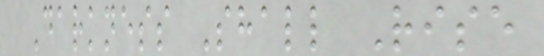Darkness Shall Rise
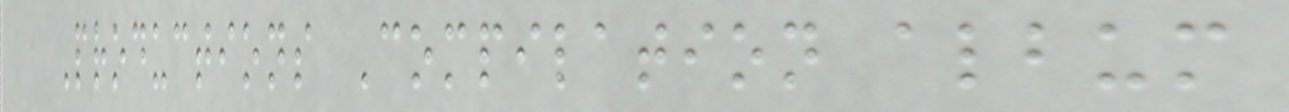Productions Compilation album
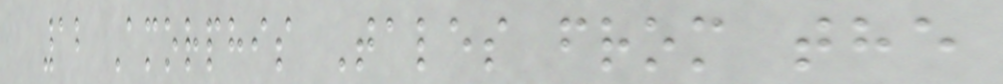12 Amorphis Tales from the
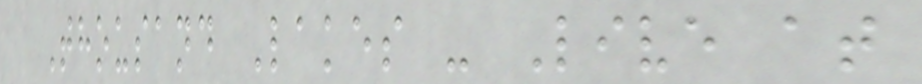Thousand Lakes - Live at
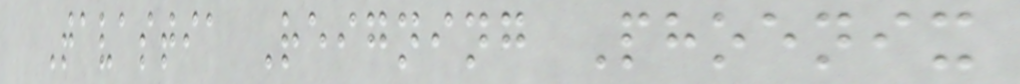Tavastia Reigning Phoenix
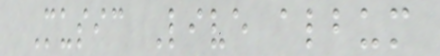Music Live album
